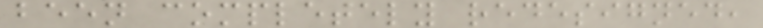been completely redesigned,
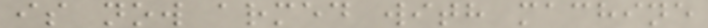is now armed with machine
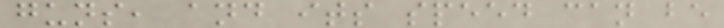guns, and its speed can be
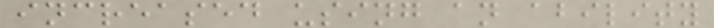increased using an ability
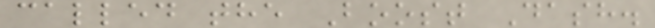called the Boost Dash.
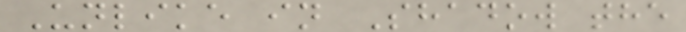Unlike in Shadow the
